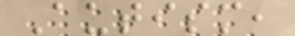Autism,
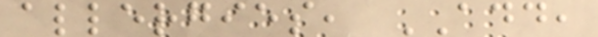allergies, ADD,
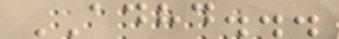ADHD...
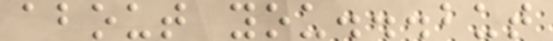about you...but
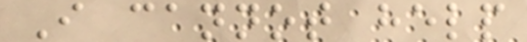I cannot help
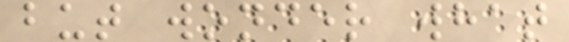but wonder what
